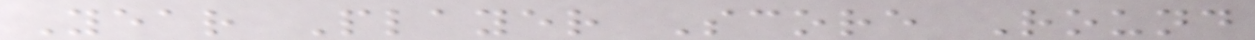Year Player Score Round
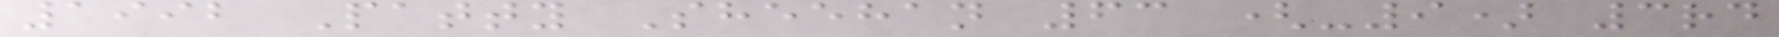1992 Patty Sheehan 63 (-9) 3rd
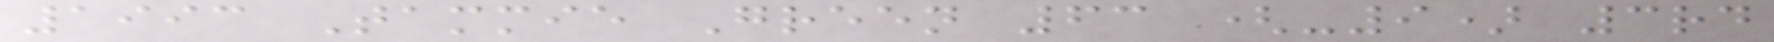1993 Tammie Green 63 (-9) 3rd
